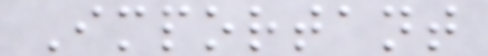Important
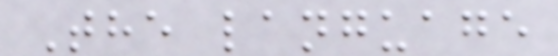The language
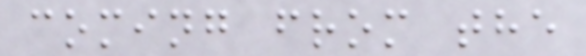coming from the
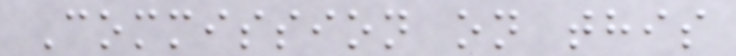Commission on this
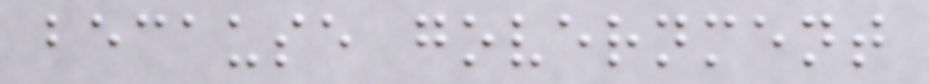because government
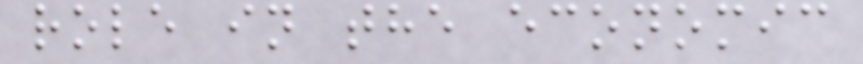role in the economic
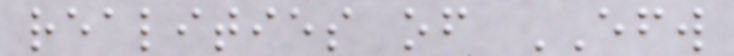realities of EFW
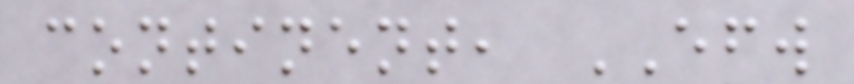continent, EFW
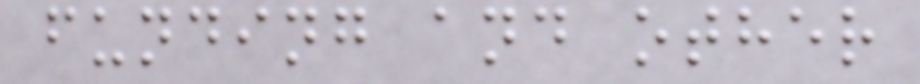funding and other
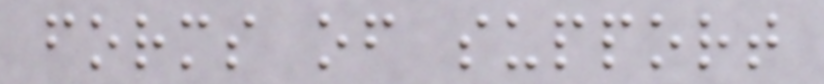forms of support
